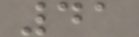41
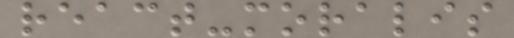react-moralis
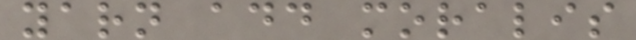yarn add moralis
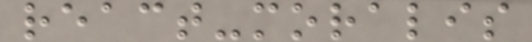react-moralis
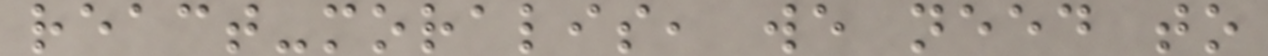react-moralis, we need to
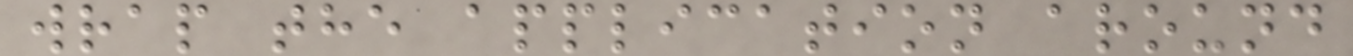wrap the application around
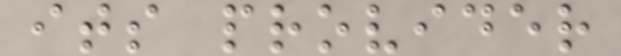its provider
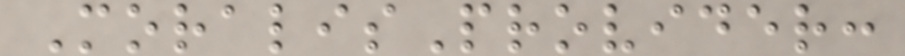MoralisProvider:
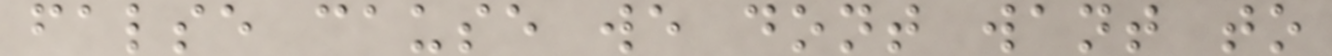false cause we dont want to
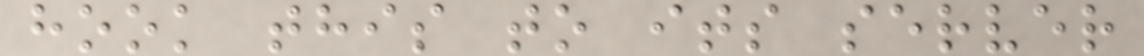hook this to its server
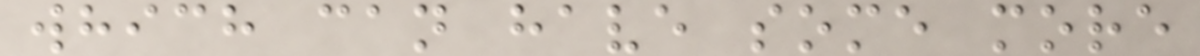which can have some more
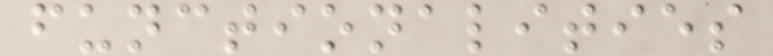functionalities
